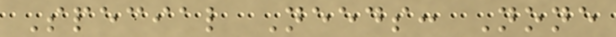Special Needs: None
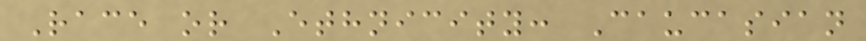Race or Ethnicity: Caucasian
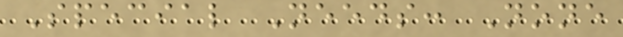Special Needs: None
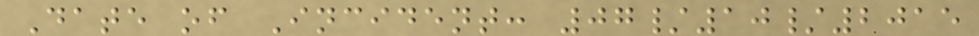Date of Incident: 07/10/2015
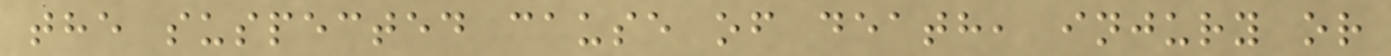the suspected cause of death, injury or
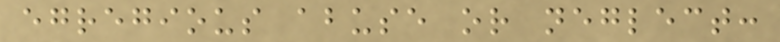egregious abuse or neglect:
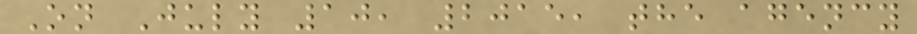On July 10, 2015, the agency
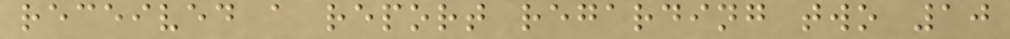received a report regarding two 10
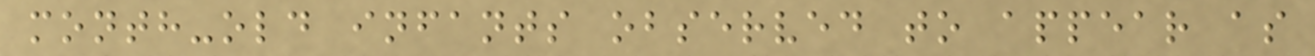month-old infants observed to appear as
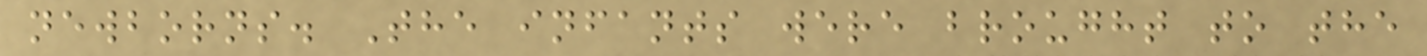newborns. The infants were brought to the
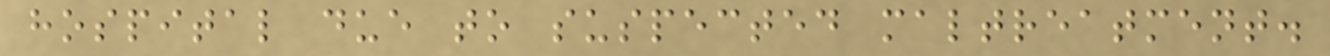hospital due to suspected maltreatment.
